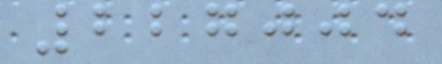227004
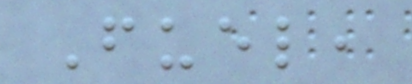Fuel,
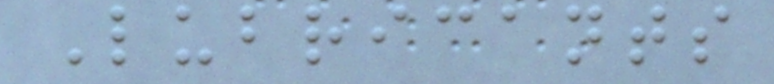Lubricants
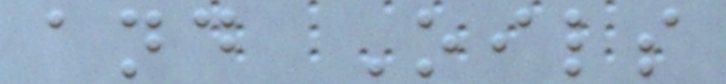and Oils
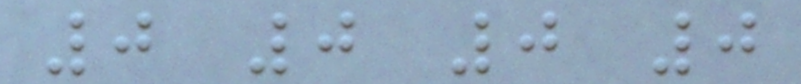0 0 0 0
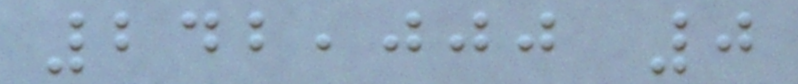242,000 0
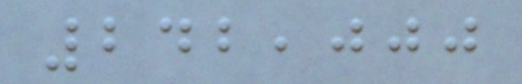242,000
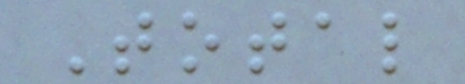Total
